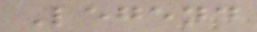Legend
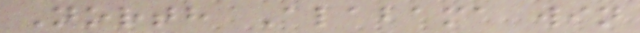North Alabama win
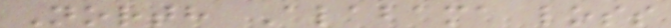North Alabama loss
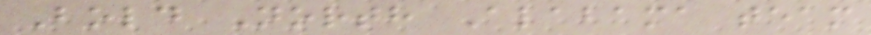Bold North Alabama team
